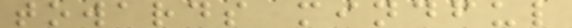towards mindful
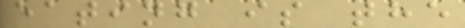eating is the
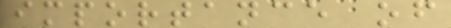importance of
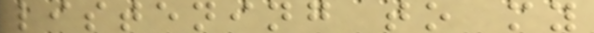listening to my
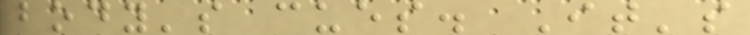body's cues. It's
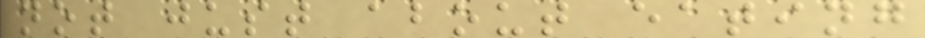not just about eating
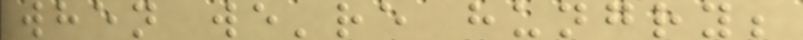when we're hungry;
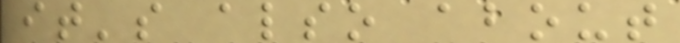it's also about
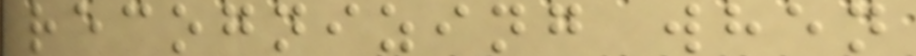recognizing when
